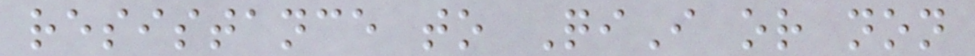resistance to QiI or non
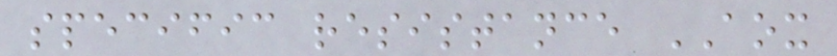specific resistance AOX
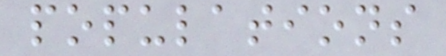populations
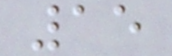15
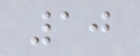10
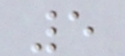5
